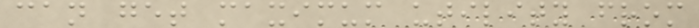can get maximum utility from
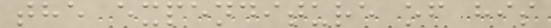the expenditure of his
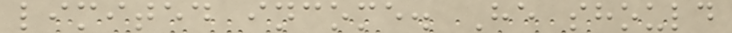limited income. He should
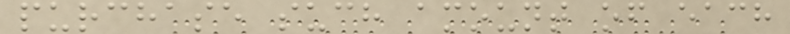purchase such amount of each
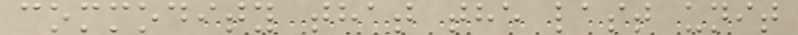commodity that the last unit
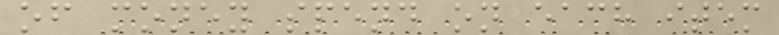of money spend on each item
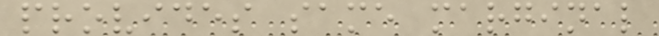provides same marginal
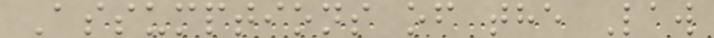Assumptions of the Law
